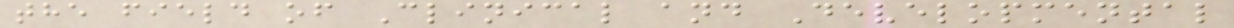the field of Clinical and Developmental
